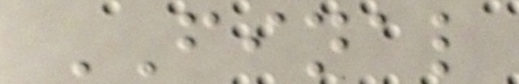FINAL
